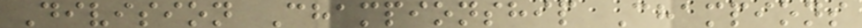Division Championship Champions
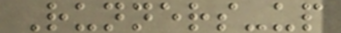Runners-up
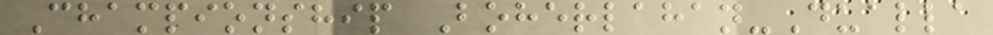Championship Boherlahan-Dualla
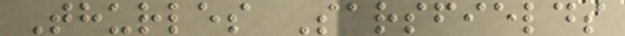Thurles Sarsfields
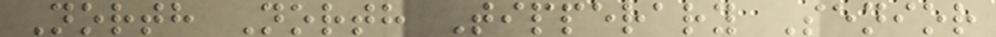North North Tipperary Senior
